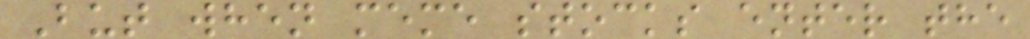But when meme stocks enter the
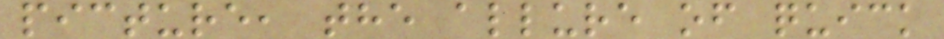picture, the allure of quick
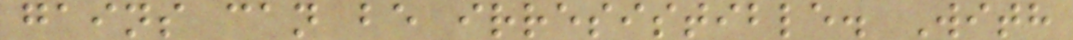gains can be irresistible. With
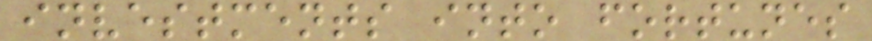investments into fortunes
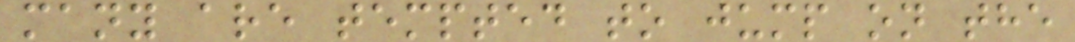many are tempted to jump on the
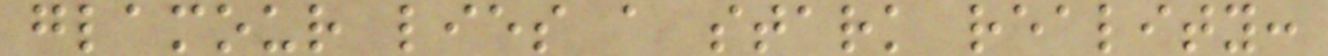glamour lies a stark reality:
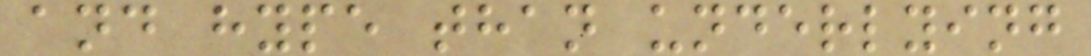and hype than underlying
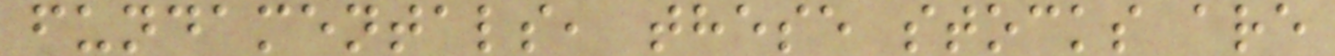fundamentals, these stocks are
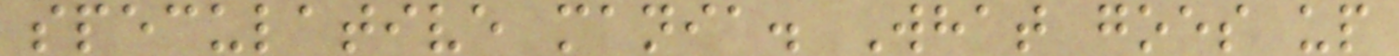speculative mania. What goes up
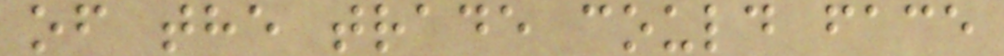of the trade could face
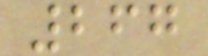267
